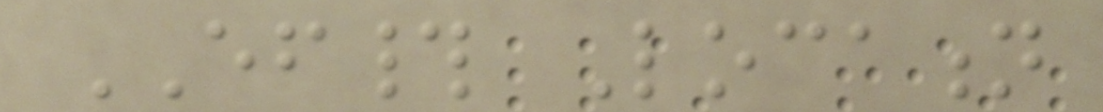EF# Location
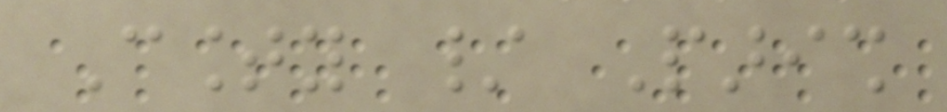County / Parish
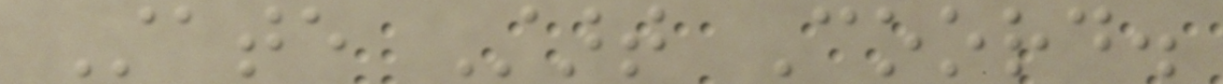State Start Coord.
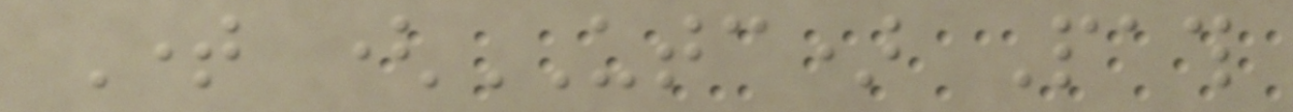Time (UTC) Path
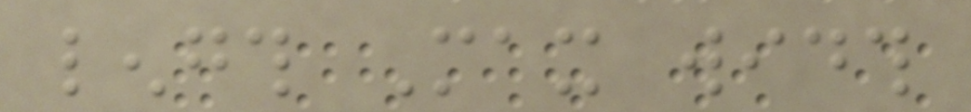length Max width
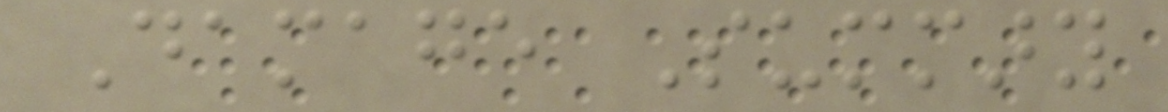Damage Summary
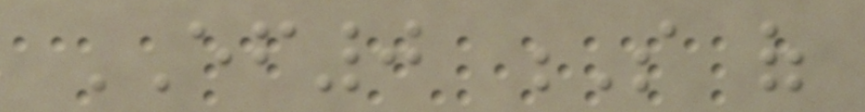EF0 S of
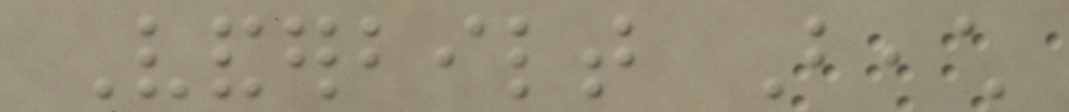Vanderbilt Beach
